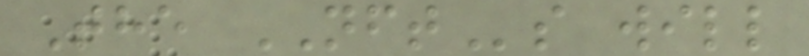The NFTs will
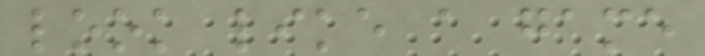look like a game
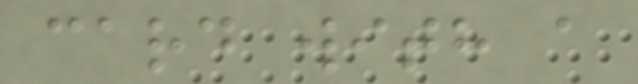card with a
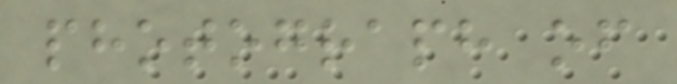photograph of
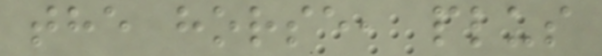the horse, plus
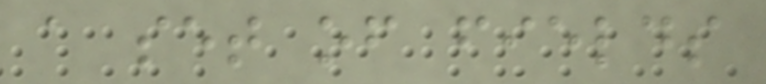a set of fields
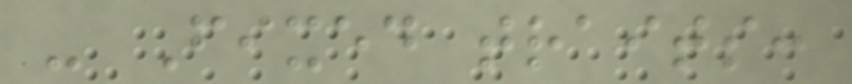- Fixed traits:
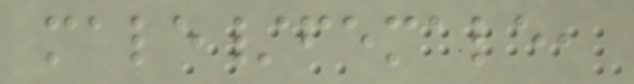male/female,
